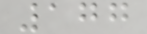177
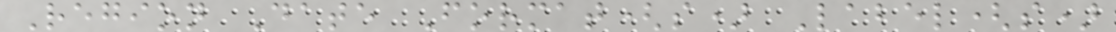Region Date Format(s) Label(s)
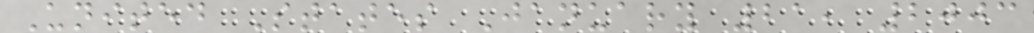United States January 21, 2003
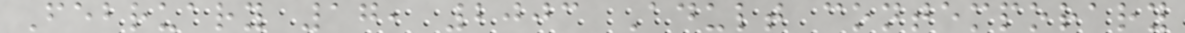February 17, 2003 Adult contemporary
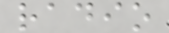radio
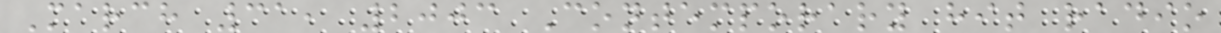March 31, 2003 Contemporary hit radio
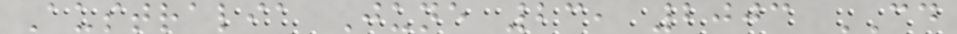Australia June 23, 2003 CD
